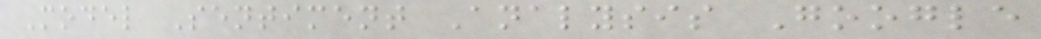Model Sentiment Analysis Google
